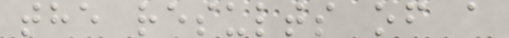the results of a
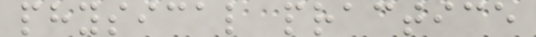physical practice
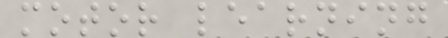motor learning
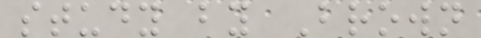study by Brown
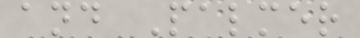and Palmer
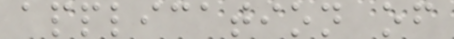application of
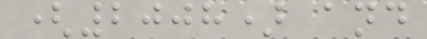(2008) and
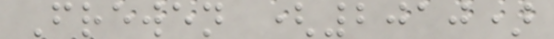Frewen (2010)
